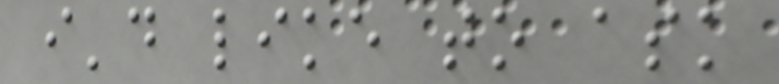i'd like to ask
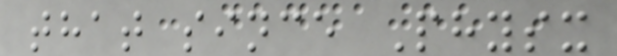that since Physx
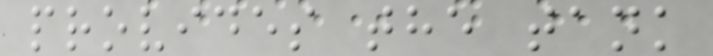provides the tank
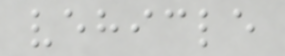vehicle
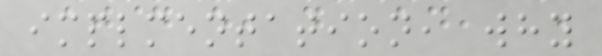implmentation, why
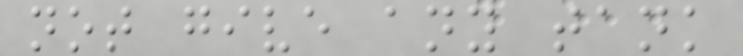not give any tank
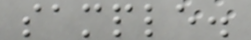sample.
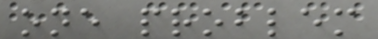one problem
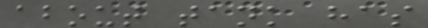about tank has
